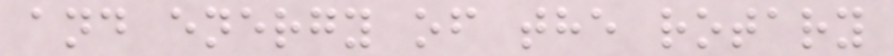and energy of the rotary
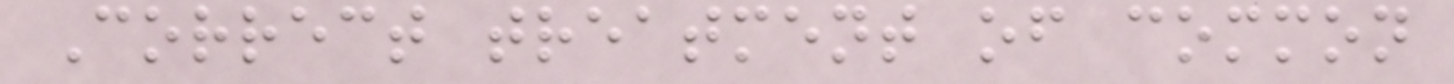Correct treatment of common
